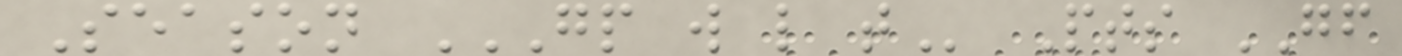Season GP W L T Pts GF
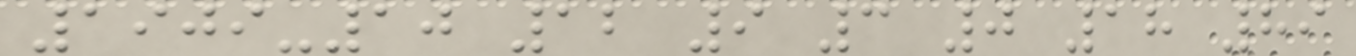1909-10 12 9 3 0 18 89
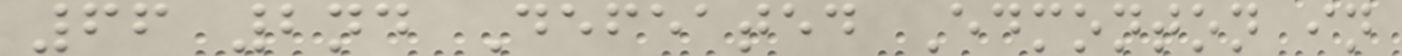66 2nd Defeated Edmonton in
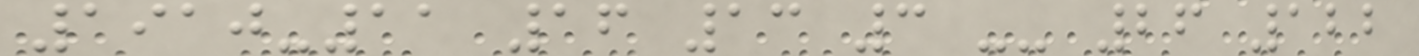1910-11 16 13 3 -- 26 122
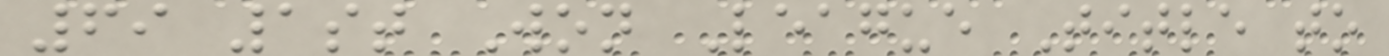69 1st Won League Title to
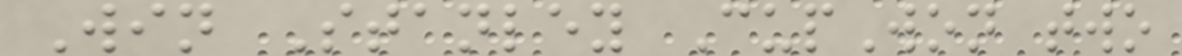Win Stanley CupWon two
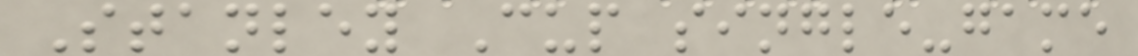Stanley Cup single-game
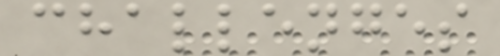challenges
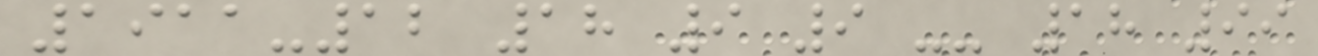1911-12 18 9 9 -- 18 99
